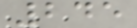245
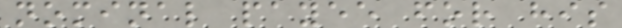nominal payee for his
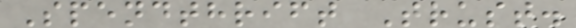Spendthrift Trust.
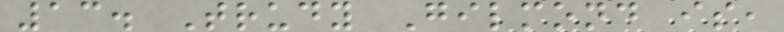13. Trudy Gilmond is,
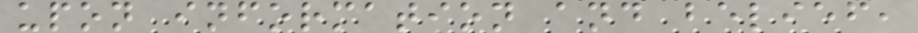upon information and belief,
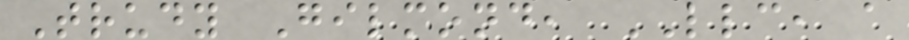Trudy Gilmond, LLC, a
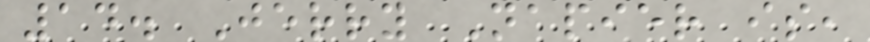14. Jerry Napier is,
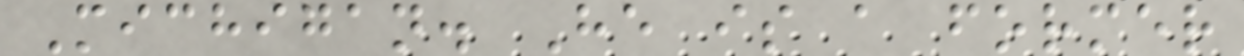Michigan. He is a former
